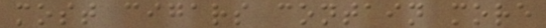most cigars contain more
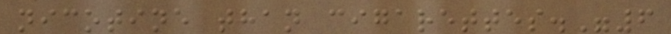nicotine than cigarettes."6
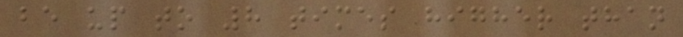be up to 8 times higher than
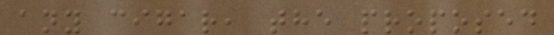any cigar, the proposed
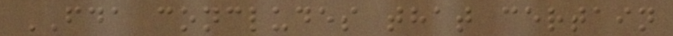FDA concludes that certain
